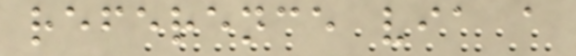reference via a
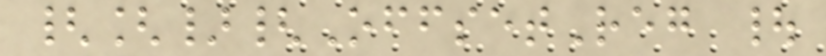{[}{OffsetReg |
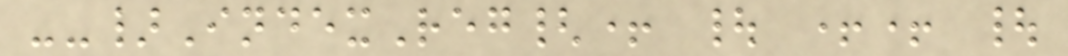--}IndexReg{+ | ++ |
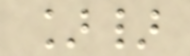]}
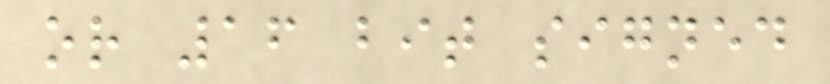or 16 bit signed
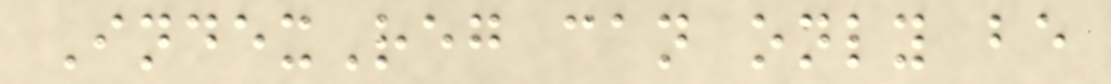IndexReg can only be
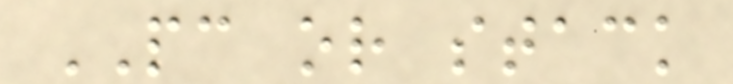PC or stack
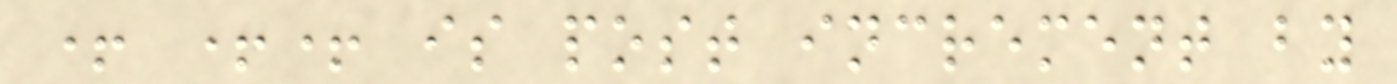+ ++ is post increment by
